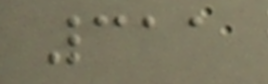311
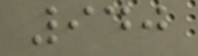940
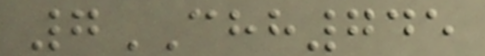7CHH745
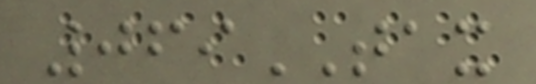069TAX
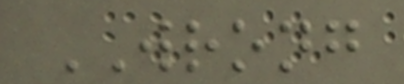WRONG
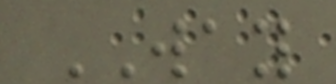WAY
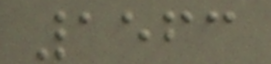1563
